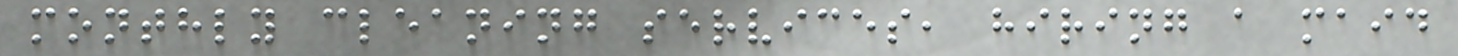monthly cleaning services, hiring a maid
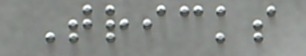Tricks
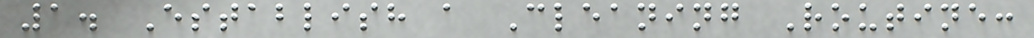1. Establish a Cleaning Routine:
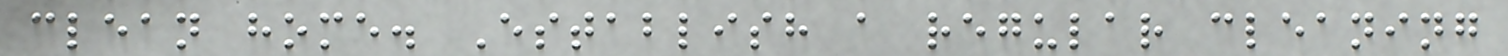clean home. Establish a regular cleaning
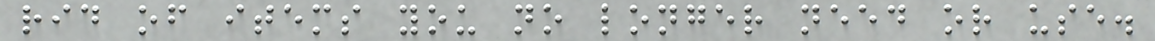rid of items you no longer need or use.
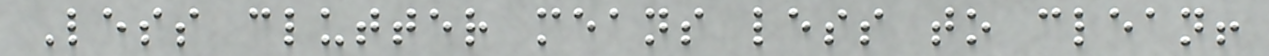Less clutter means less to clean!
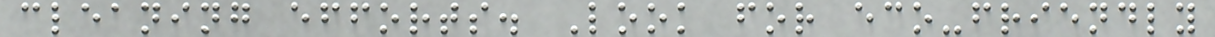cleaning efforts. Look for eco-friendly
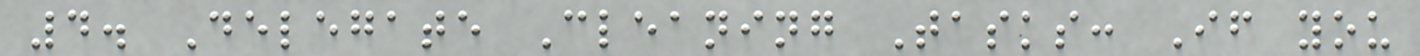4. Delegate Cleaning Tasks: If you
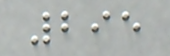295
